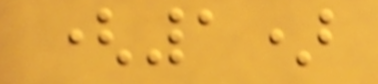(1)
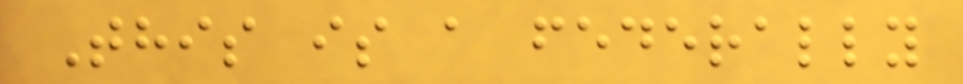This is a federally
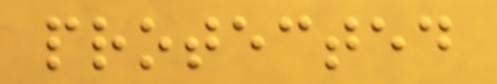protected
